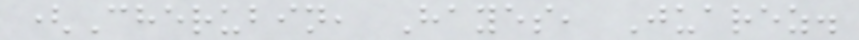(Cherubin, Hayes, Juarez.
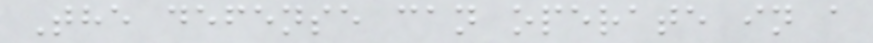The defense can operate in a
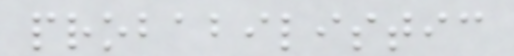probabilistic
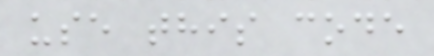use this code
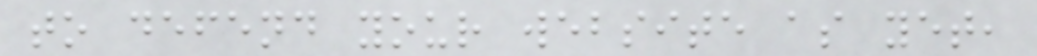to defend your website as yet,
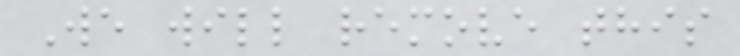We will remove this
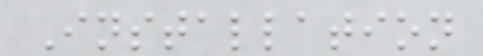Installation
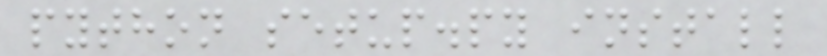python setup.py install
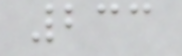233
